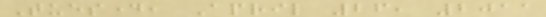Tuesday, April 26, 2011
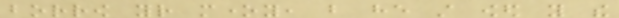borrow your money, but he still owed you the
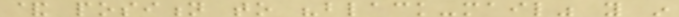& position to "black-mail" you in
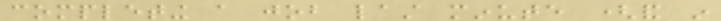completing a job last minute (and in
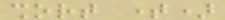short time)
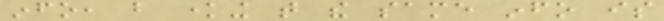info, but knowing that the same info is
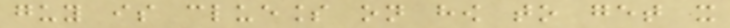guy is clueless on how to get it
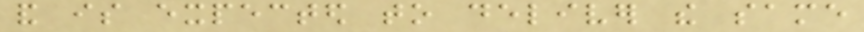and is expected to deliver the same
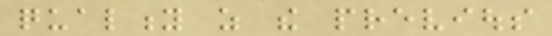quality as the previous
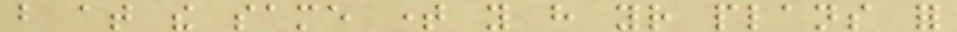but at the same time you have your plans for
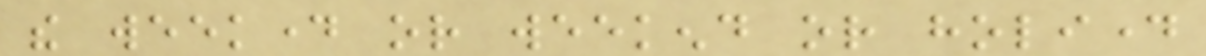the weekday or weekend or holiday
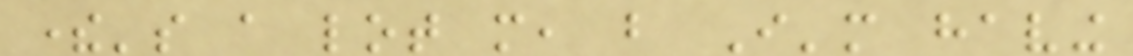there's a lot more, but I'm having
